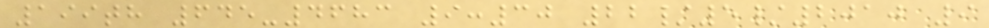199th 645-4683 9:30 22/5/2010 9
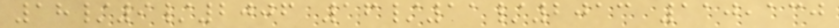18/9/2006 16/11/2013 110,130
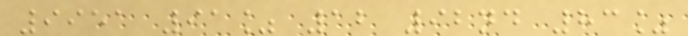9951 91% 12 92nd 83%
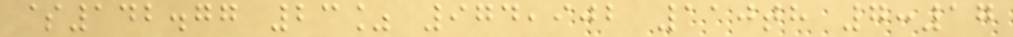$142.77 23% 974,902 110th 7:17
